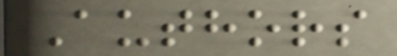Authors
